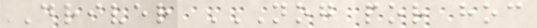Driver NOG POR HOC
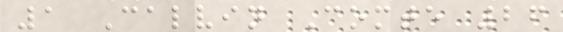1 Calvin Comte 26
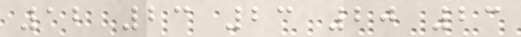12 23 23 20 23
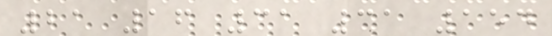21 16 31 31 154
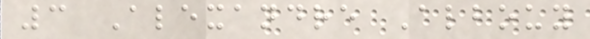3 Alexandre Albouy
